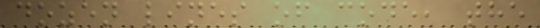dozen lines of code, the
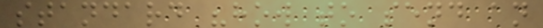standard "how to send an
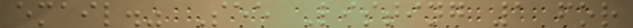email." See Listing 1 for
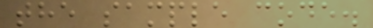the sample code.
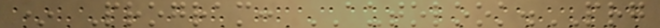* Program: AUTOLOOK.PRG
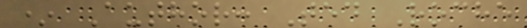* Author: Ted Roche
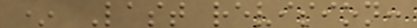* Last revision:
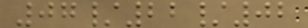07/22/02
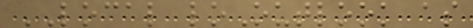LOCAL loOutlook as
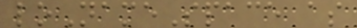loNameSpace as
